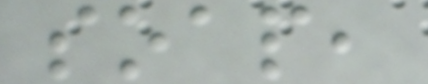soap,
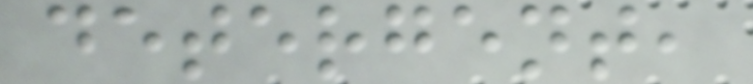detergent,
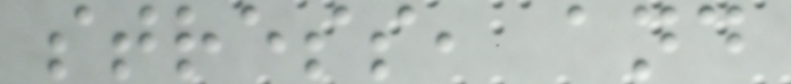stress, and
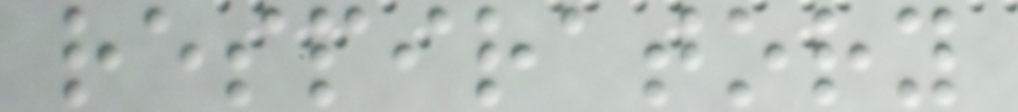respiratory
